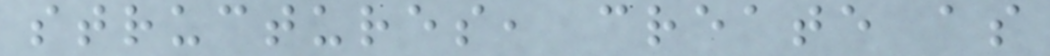structures, create as
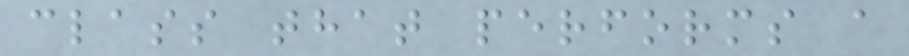class that performs a
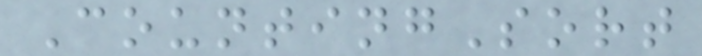CountingSort
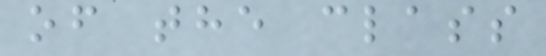of the class
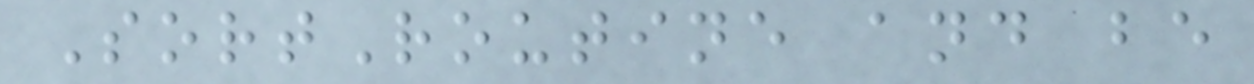SortRoutine and be
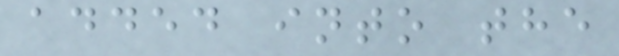added into the
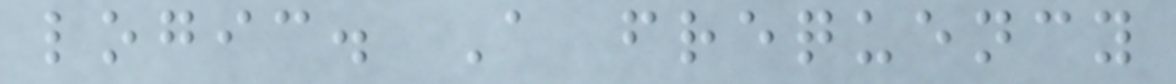logic. A frequency
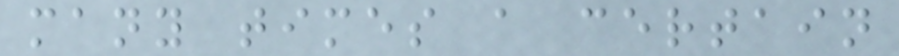many times a certain
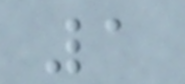1
